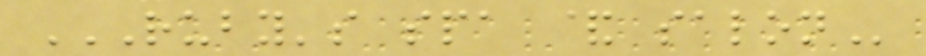RUBY'S SPA & SALON
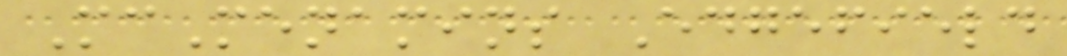McMenamins Edgefield
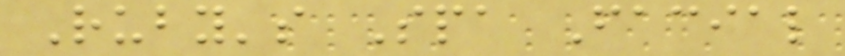Ruby's Spa Facial
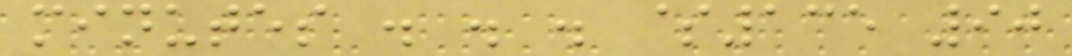minutes . . . $135 90
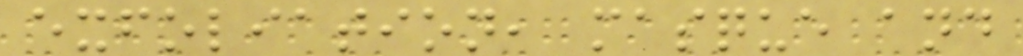exfoliation, masque and
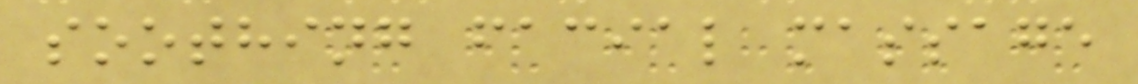soothing facial massage
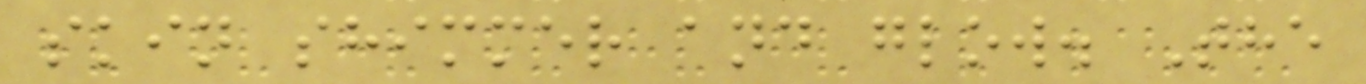skin shimmer and glow. The
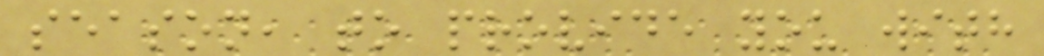season, to provide you with
